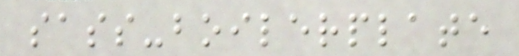sass-boilerplate
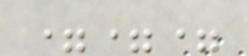===
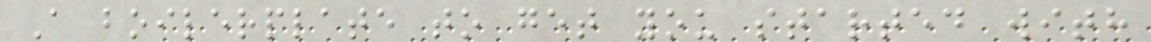A boilerplate to get you started with
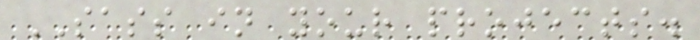SASS in your projects.
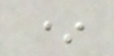*
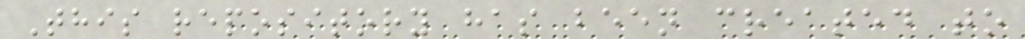This repository has been created to
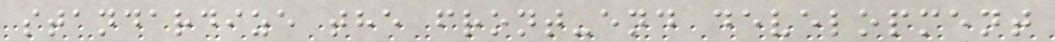standardize the front-end development
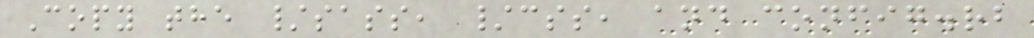Copy the /sass, /css, and config.rb
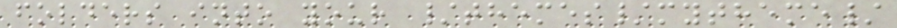folders into your /themes/mytheme/
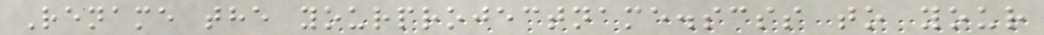Rename the yourprojectname.scss to your
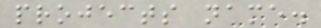projects name.
